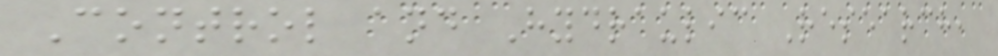Control and Hydraulic Research,
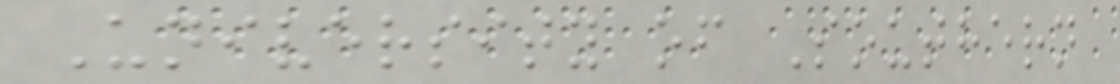University of Southern
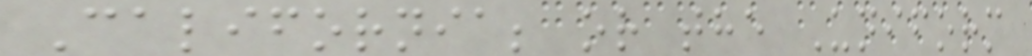California; or the Uniform
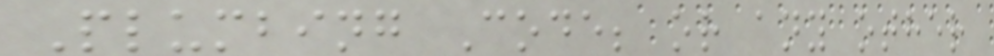Plumbing Code; or any other
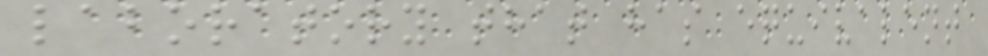laboratory that has equivalent
